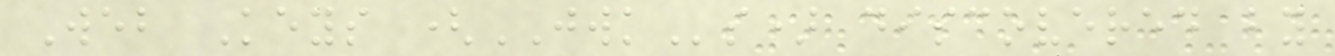Web Keys (JWKs) discovered by
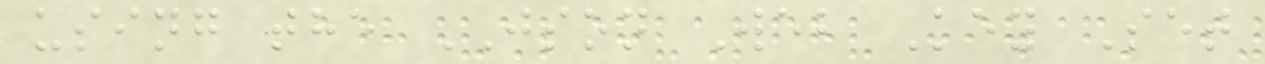using the JSON Web Key Set
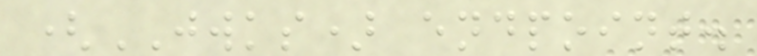(JWKS) endpoint.
